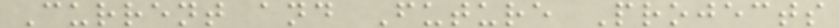Current and Future Projects
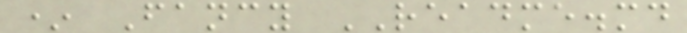* Fancy README.md
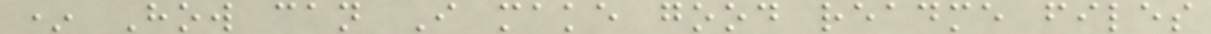* How can I make good readme files
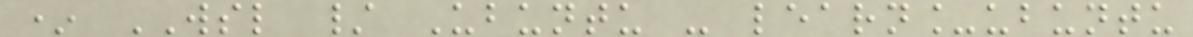* WSL / Ubuntu - learn_ubuntu
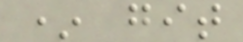* git
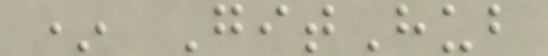* GitHub
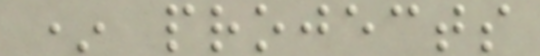* projects
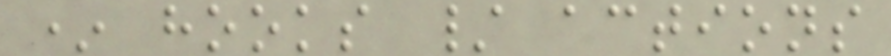* hooks / actions
